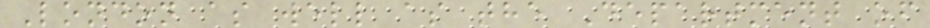London as well as the Department of
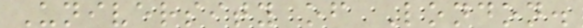University of London.
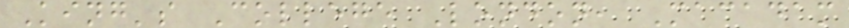King's College London, Macadam
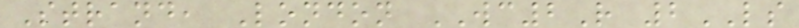Strand, London WC2R 2LS
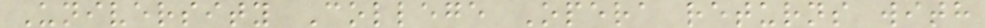University College Opera returns with
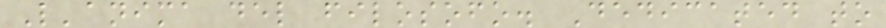L'anima del filosofo. Dedicated to
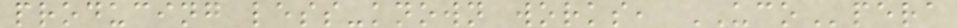producing less-known works, UCOpera
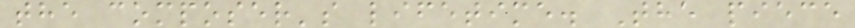the composer's lifetime. The piece
